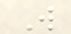W
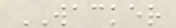WACKER
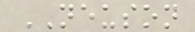NEUSON
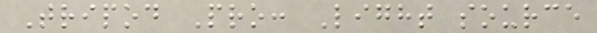Tripod Pro: Light source
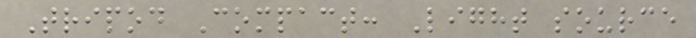Tripod Compact: Light source
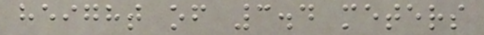height of 3.4 meters
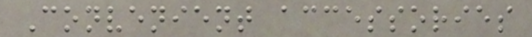Convenient accessories
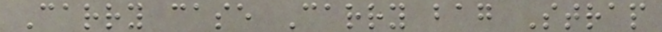Carry case Carry bag Strap
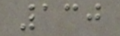130
